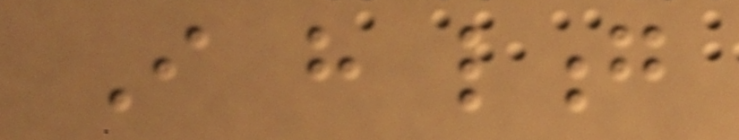I have long
